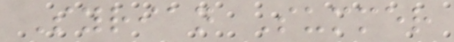Syrian Summer
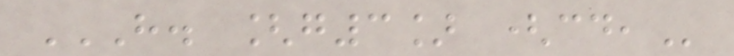H. [G3] (CD,
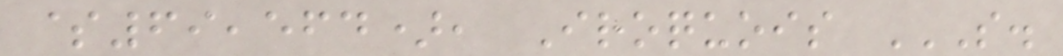$69,564), Iroquois S.
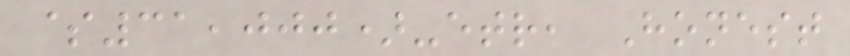$31,000)-etr, Honest
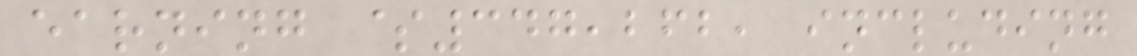earning $347,262, including
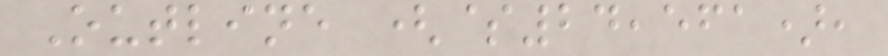Outline ($24,561),
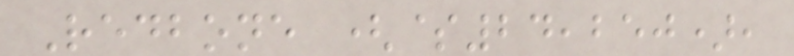Redbone ($24,250),
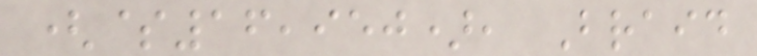($16,950), Braid
